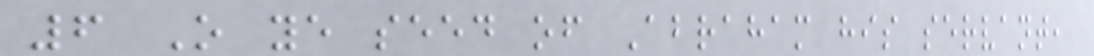6 O ye seed of Abraham his servant,
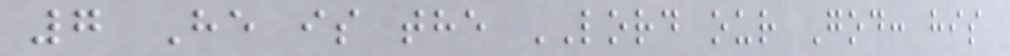7 He is the LORD our God: his
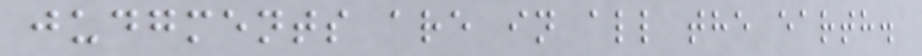judgments are in all the earth.
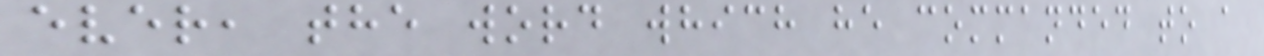ever, the word which he commanded to a
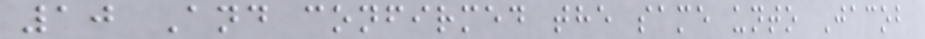10 And confirmed the same unto Jacob
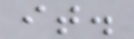it.
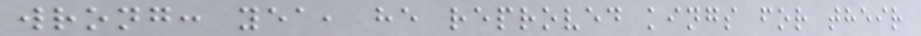wrong: yea, he reproved kings for their
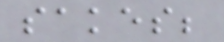sakes;
